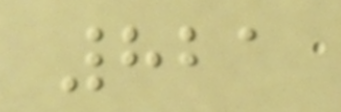821
